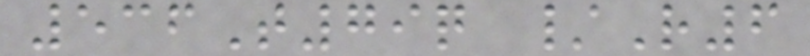536T79q /R6
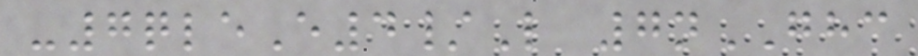-7qleE4/L 7nGHC
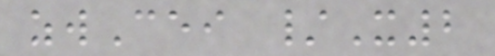zwCei /X2
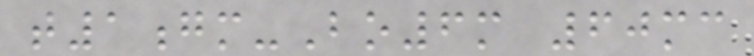t1gm-Bo6m 60mc
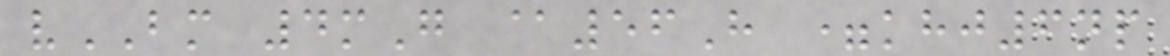vBM 4mG @56H =khj6np
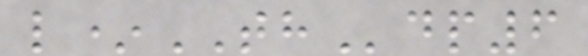l*THdp6
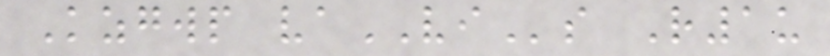Kzgwp vaVIs R1u
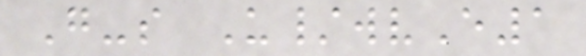G-s U/wvE1
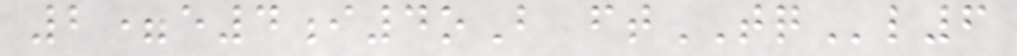2=e4i4oB ftTQl6
